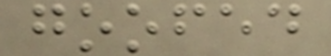goofed
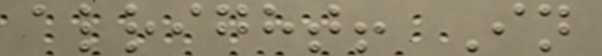alright! In
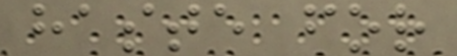haste for
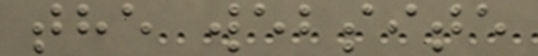the website
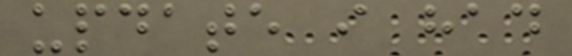update i had
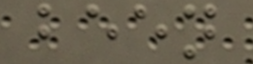been
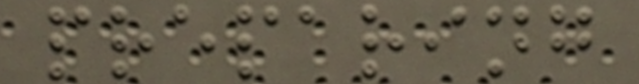preparing
